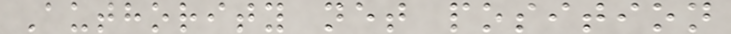Authority net position
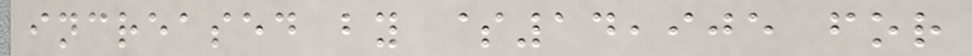increased by $14,905 for
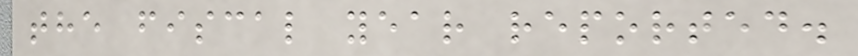the fiscal year reported.
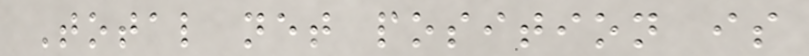Total net position is
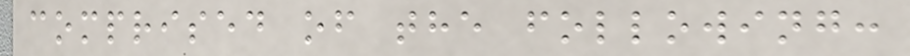comprised of the following:
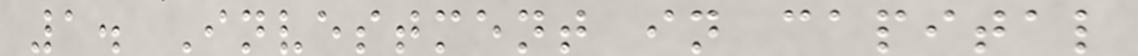1. Investment in capital
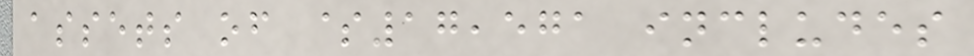assets of $17,571 includes
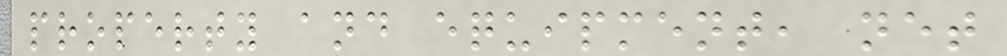property and equipment, net
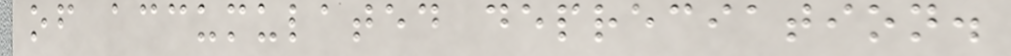of accumulated depreciation.
